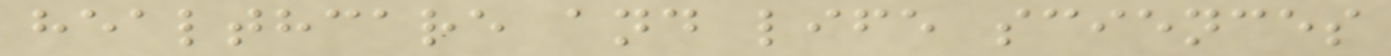healthcare and life sciences
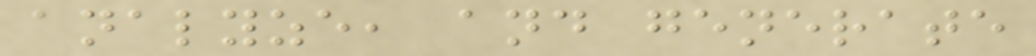analyze, and generate
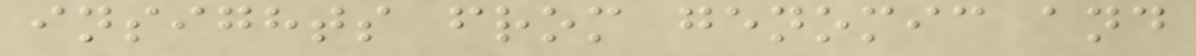insights from genomic and
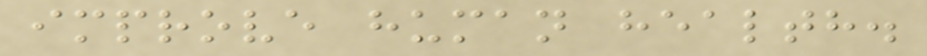improve human health.
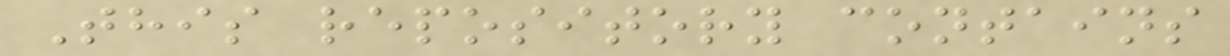This repository contains
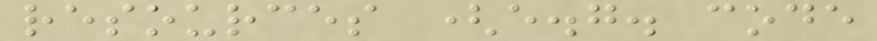resources (e.g. code
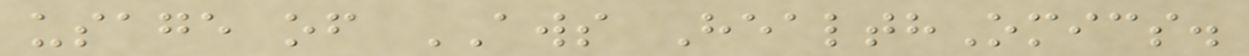usage of AWS HealthOmics.
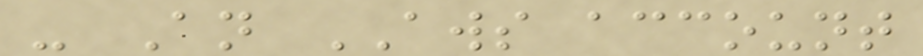- An AWS account
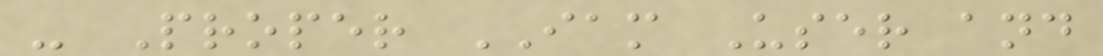- Proper IAM User and
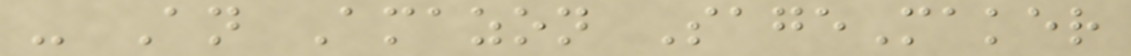- An Amazon SageMaker
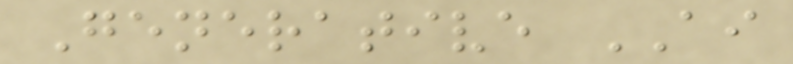Generative AI
